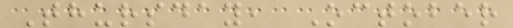Thursday, October
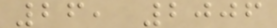26, 2006
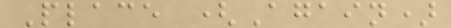Place (Again)
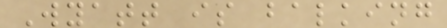Wyatt is balking
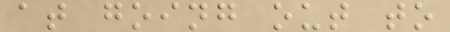at going out to
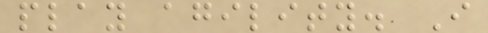play agility. I
